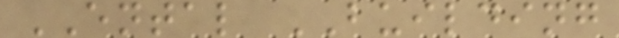ENTAL BUILDING
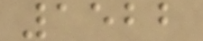1522
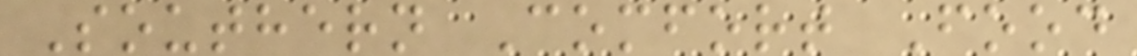Southern Comfort Food
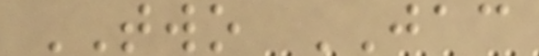TWO JAC
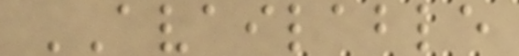AVAILABLE
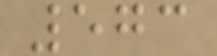573
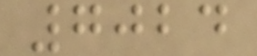7024
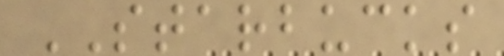STARBUCKS
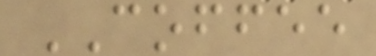COFFEE
